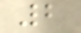2
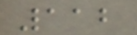112
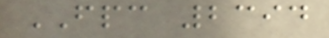FPC 2394
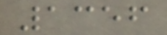1356
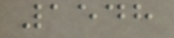1548
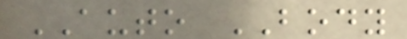AUTO BODY
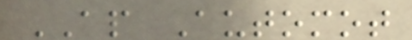AP Automot
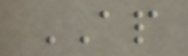AP
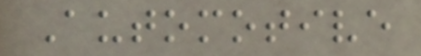Automotive
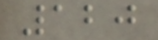120
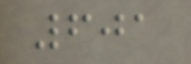601
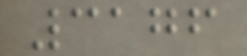3176
